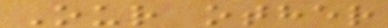Our other
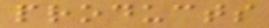products
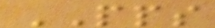PPS
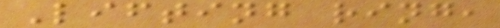Lifting ring,
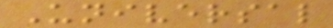Universal
